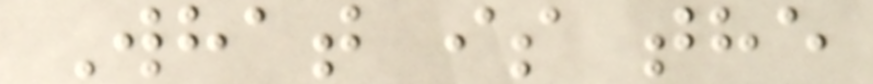What is the
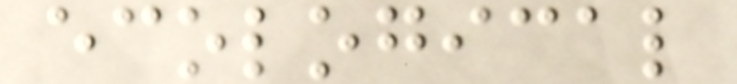ecological
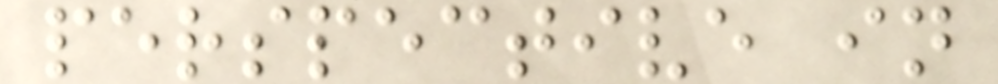perspective in
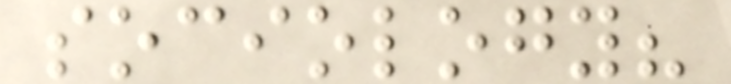sociology?
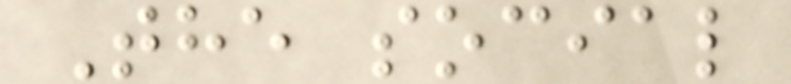The social
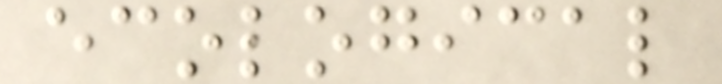ecological
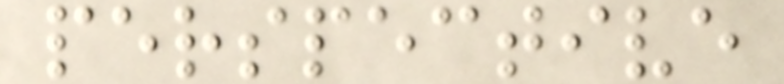perspective
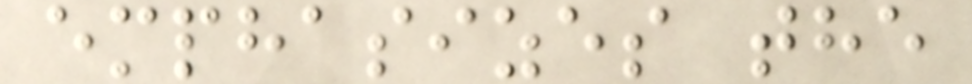emphasizes the
